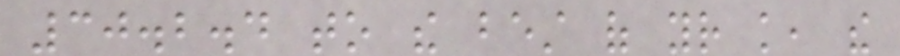30.2.4 to the best of your knowledge, the
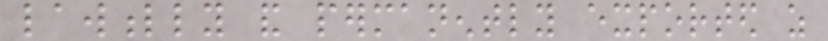lawfully and permanently exported as
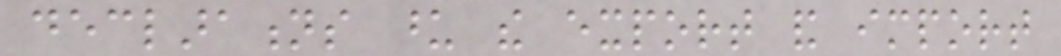declarations upon the export and import
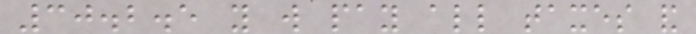30.2.5 you will pay all taxes and
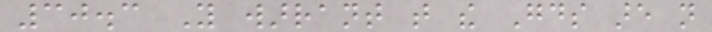30.3 You warrant that the Goods are not
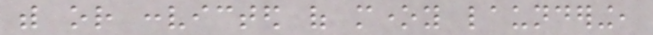with or convicted of money laundering,
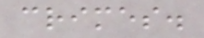crimes.
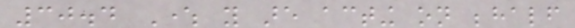30.4 Where you are acting on behalf
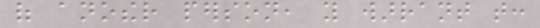of another person, you warrant that:
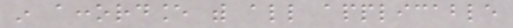in accordance with all applicable
